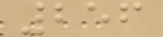256
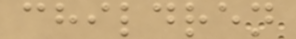children
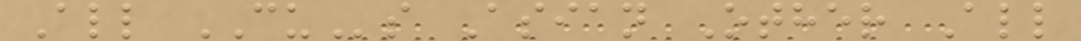All CUs Asian Other All
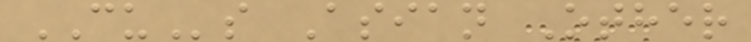CUs Asian Other
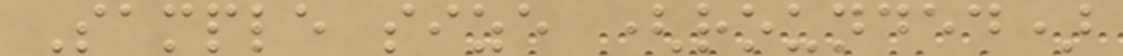Sample size (rounded)
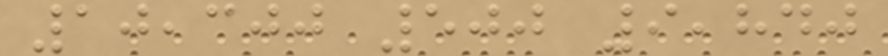10,300 500 9,840
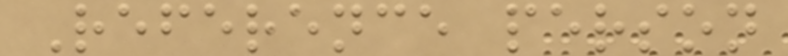Reference person
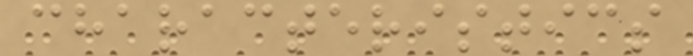characteristics
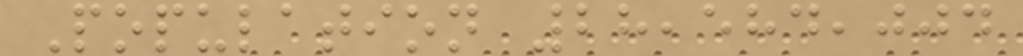Population 28,584,004
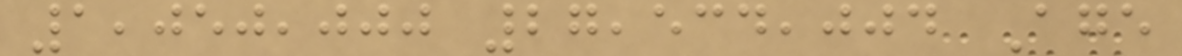1,050,000 27,534,004 Age
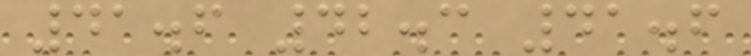41.6 42.3 41.6
